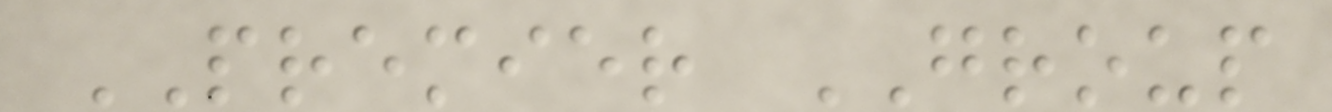PREMIER GROUP
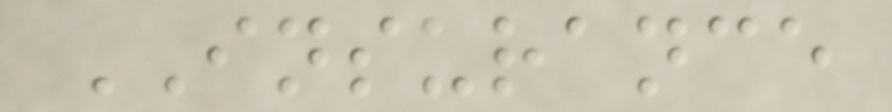INSURANCE
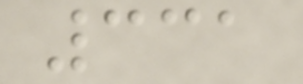331
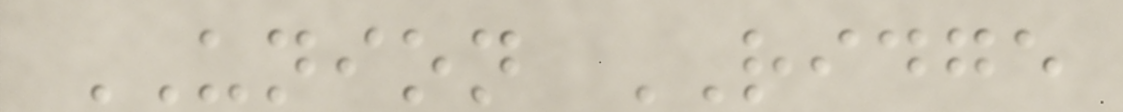UNION RIDGE
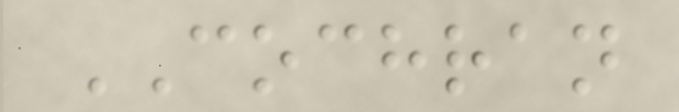COCHRAN
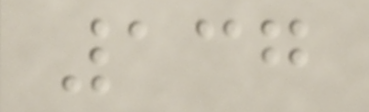137
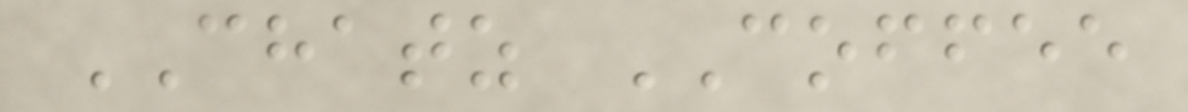CHATZ COFFEE
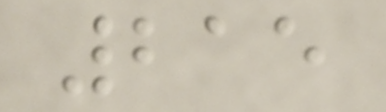215
